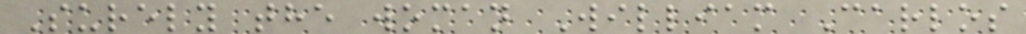Surely the woman William Carlos
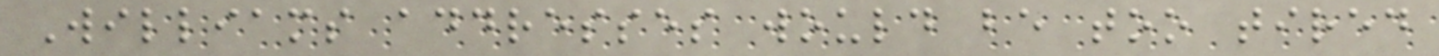Williams addresses would be too tired
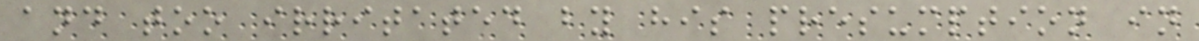and too irritated by his presumption in
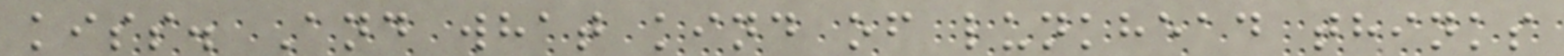kiss. And what kind of lunkhead thinks
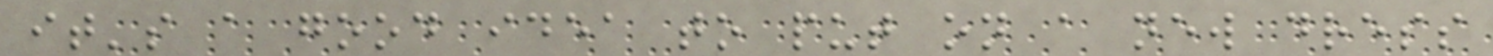it's a good idea to put on a new dress
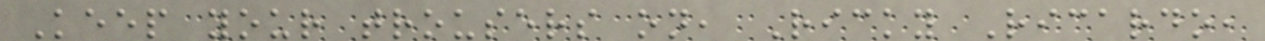Keep your trousers on, Ricky Ricardo,
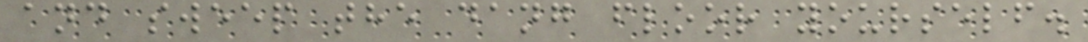and sweep the dang floor yourself.
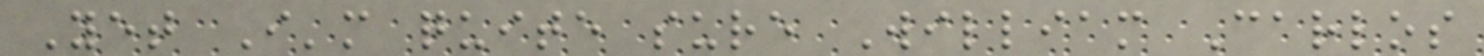Yet I'm quite sure William Carlos
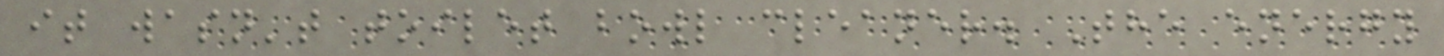it wasn't toilet bowl cleaner. The energy
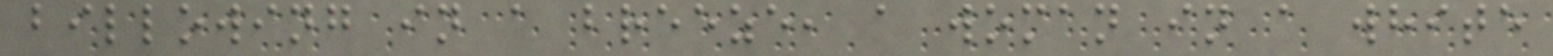billowing in a breeze, a woman in a white
